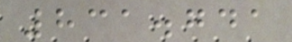831.741
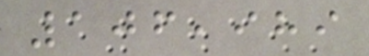106,989
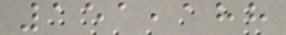151,188
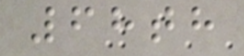68th
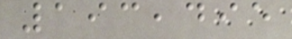193,495
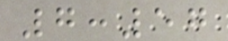7:57
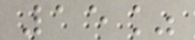15%
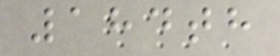184th
